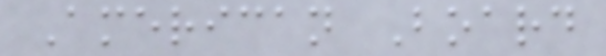American Board
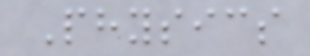Physics
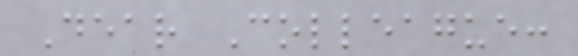Dear Colleague:
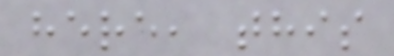here, this
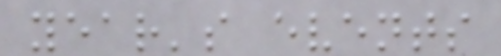year's events
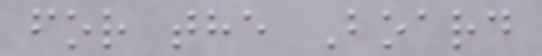for the Board
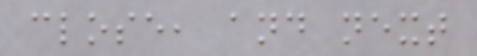close, and next
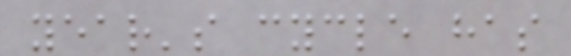year's cycle has
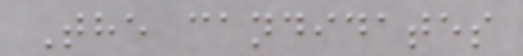The candidates
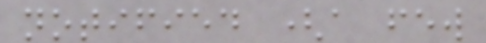notified (a few
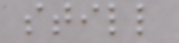still
